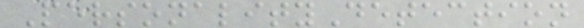PersonalityDetection
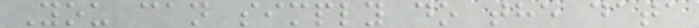You can simply do the data
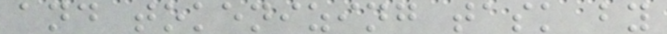and tokenizing task by
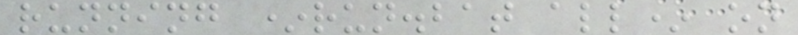running *run.bat all* on
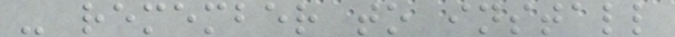- remember to install
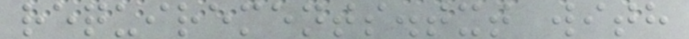requirements.txt with
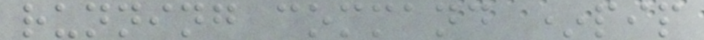running command *pip
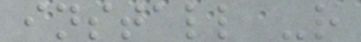install -r
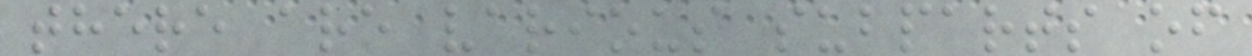there are various subparts of
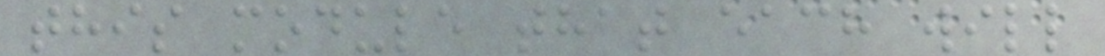this module that each will
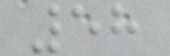58
